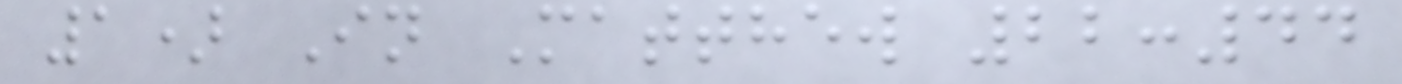1) In Matthew 22:44
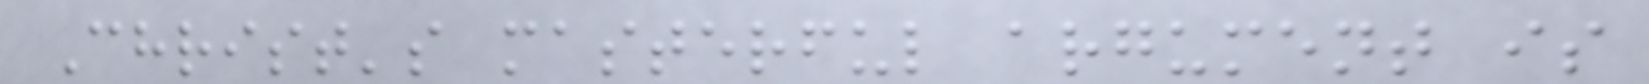Christ's masterful argument is
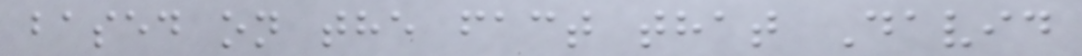based on the fact that David
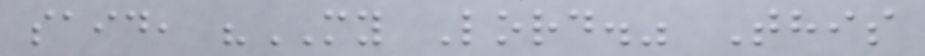said, "MY Lord." This
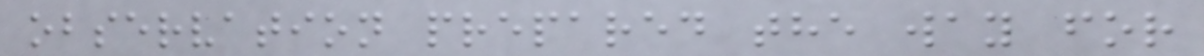observation prepared the way for
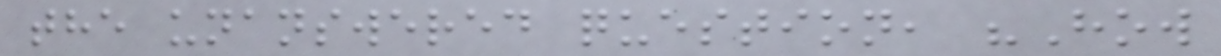the unanswered question, "How
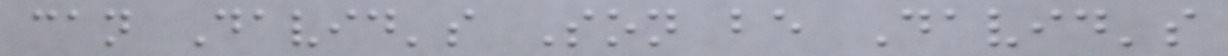can David's Son be David's
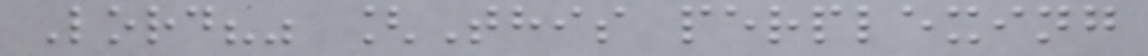Lord?" [This perplexing
